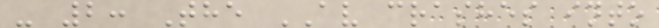- 2: The AV crashes into
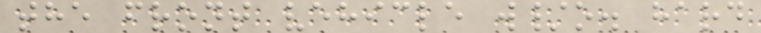the front vehicle w/o. hard
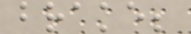brake;
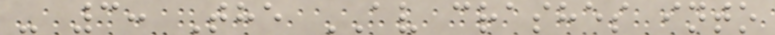- 3: The AV crashes into
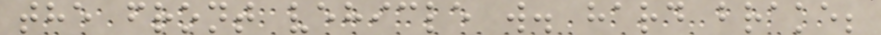the front vehicle w. hard brake;
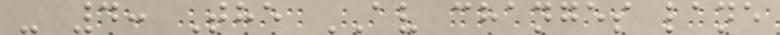- 4: The AV changes lane
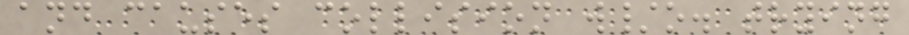and causes collision w/o. trying
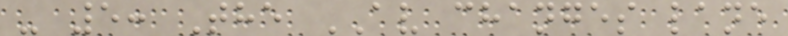- 5: The AV changes lane
